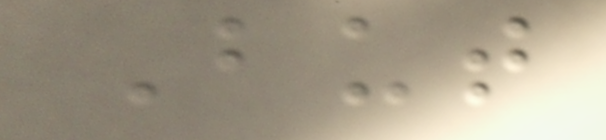But
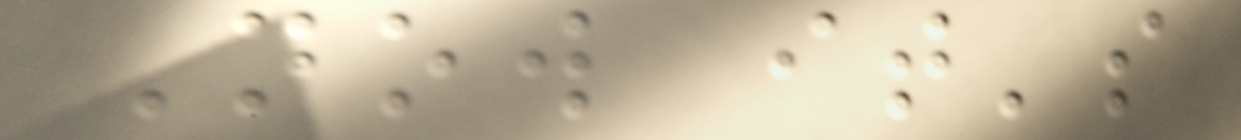Now it's
